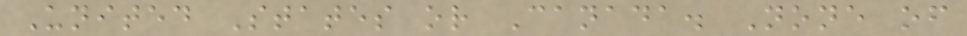United States or Canada. None of
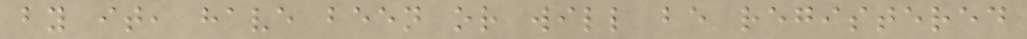by it, have been or will be registered
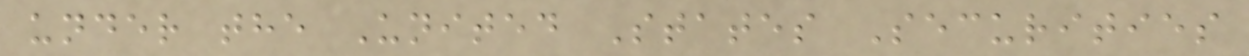under the United States Securities
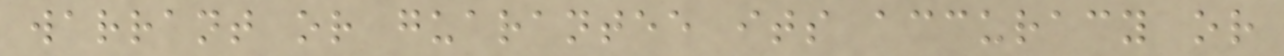warrant or guarantee its accuracy or
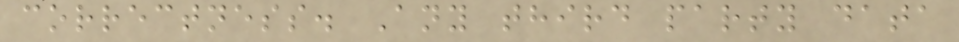correctness. Any third party data
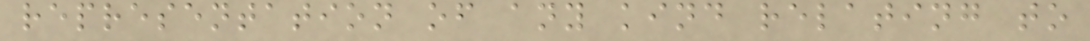representation of any kind relating to
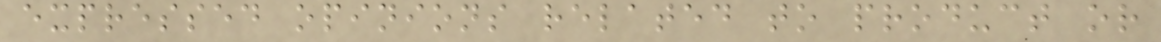expressed opinions related to product or
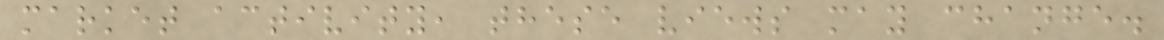market activity, these views may change.
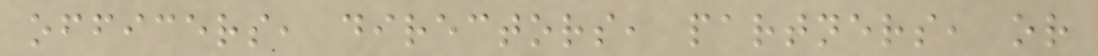officers, directors, partners, or
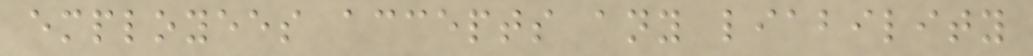employees accepts any liability
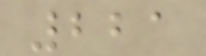221
